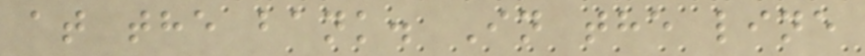at the bank. In the line
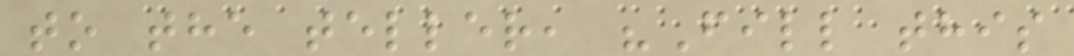to the teller, "Fill this
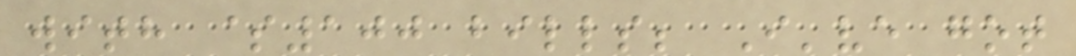with $100 bills; I've got
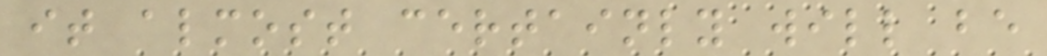it almost certainly will be
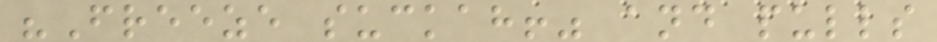"Freeze suckah!" and pulls
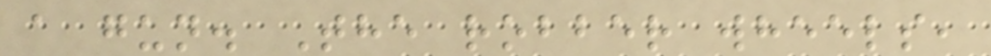a gun. The robber wheels,
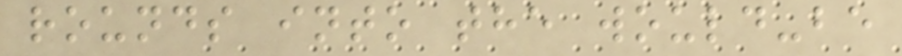rounds into the would-be
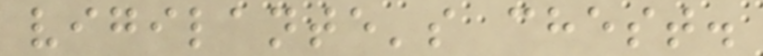vigilante's chest.
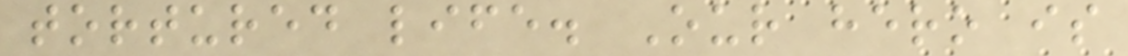tortured life. Our hero is
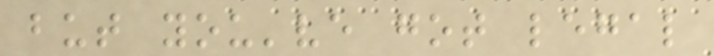but you've got legal
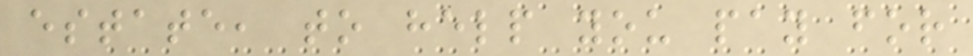estate, to help you pay for
